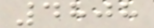4808
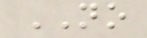NO
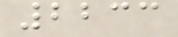2233
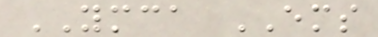YMCA EMS
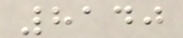8140
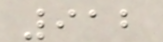912
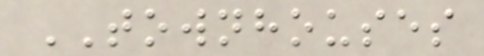TOWNHOUSES
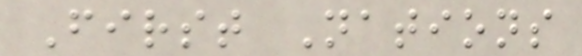First Nations
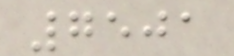7501
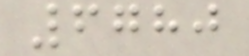6780
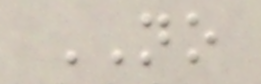NO
